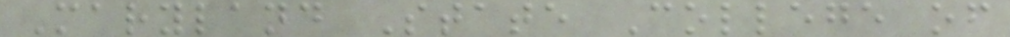Maryland State College of
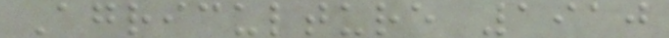Agriculture 1910
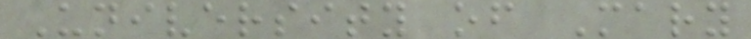University of Mary
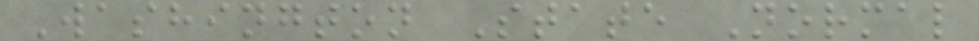Washington State Normal
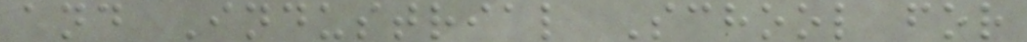and Industrial School for
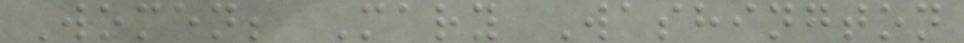Women; Mary Washington
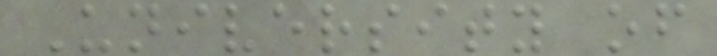University of
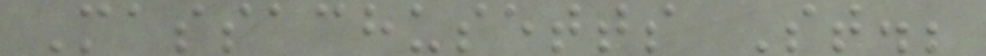Massachusetts St.;
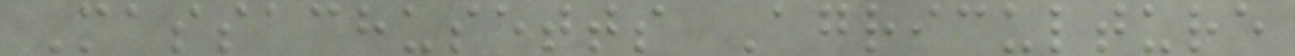Massachusetts Agriculture
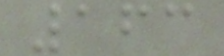163
